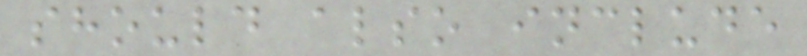should also include
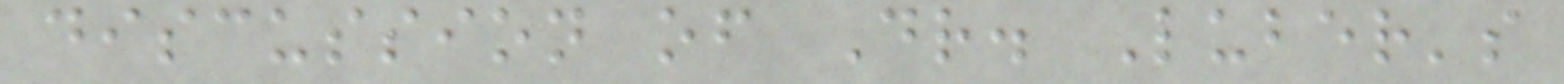discussion of Dr. Luber's
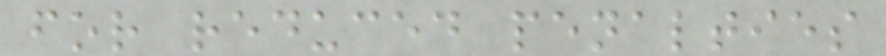for reduced penalties
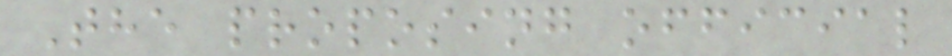The proposing official
